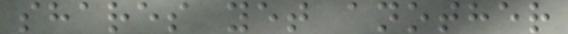shares yet another
